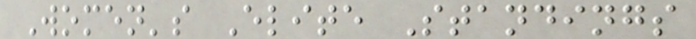Women's Elite Standings
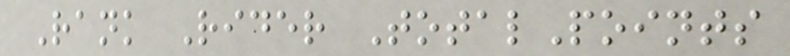Rank Rider TotalPoints
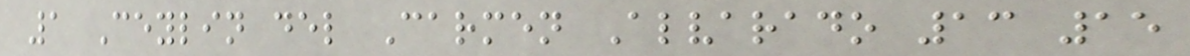1 Ceylin del Carmen Alvarado 13 15
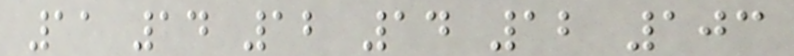11 14 12 14 12 103
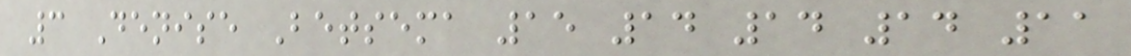3 Denise Betsema 15 14 14 14 11
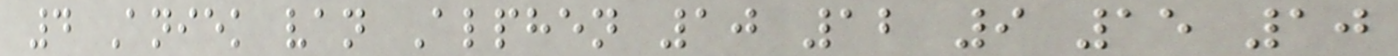4 Aniek van Alphen 10 12 9 15 10
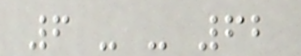6 - - 62
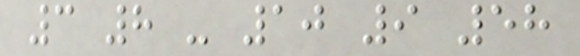3 8 - 10 9 58
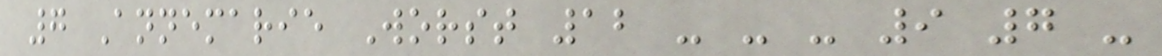7 Annemarie Worst 12 - - - 9 7 -
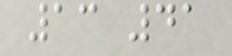13 41
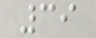39
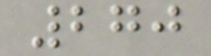270
